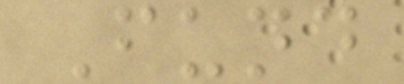Fund
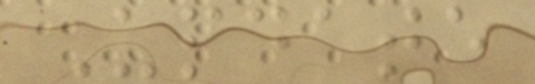Update
